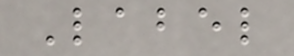Label
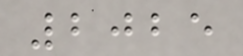2025
